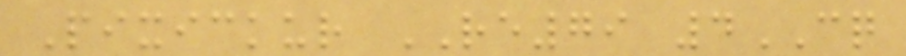Pixickur RE79 4CQ
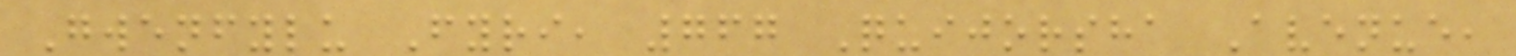Gwenfylu Fyri, 767 Quijorsha Avenue,
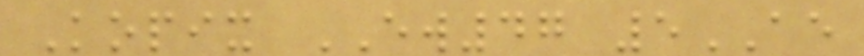Kopix EW47 5AE
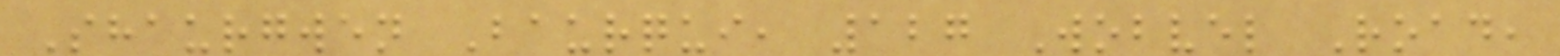Shaurgwen Baurqui, 127 Wobvel Road,
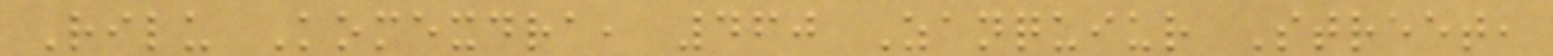Rilu Komexdra, 460 Zanquiur Street,
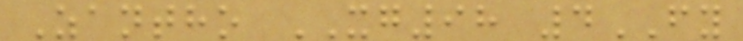Zantho XG98 4FY
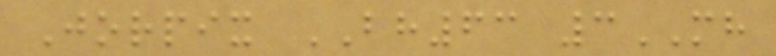Jorpix BH63 3MH
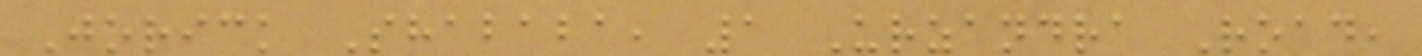Jorick Shababa, 1 Urzandra Road,
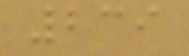239
